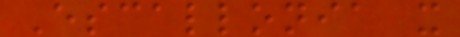Escallonia x
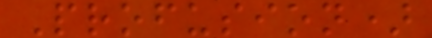Profusion)
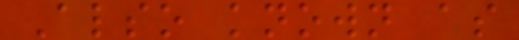Also known as
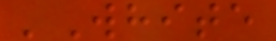'White
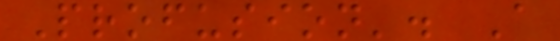Profusion'. A
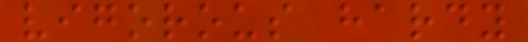vigorous hardy
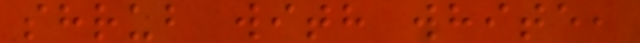shrub with white,
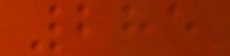285
